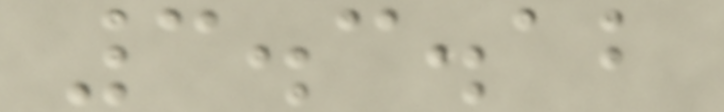3.3.12
